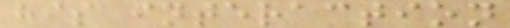his interaction
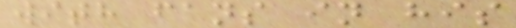with fans in his
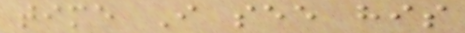time I see his
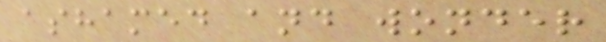ashamed and wonder
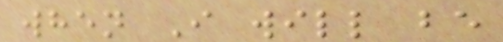when I will be
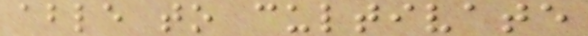able to cultivate
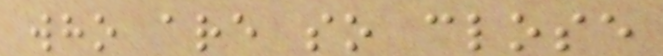who are so close
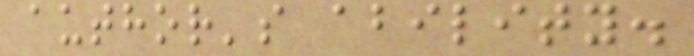author's ability.
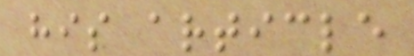his article
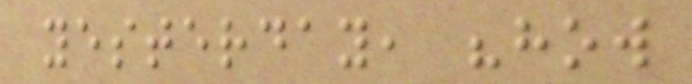yesterday, "how
